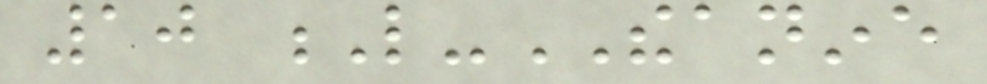10 L-THEANINE
